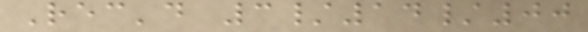Rec'd 3/14/00
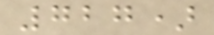727)
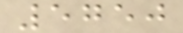5750
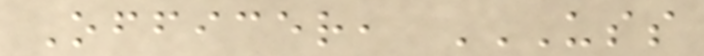Officer, USS
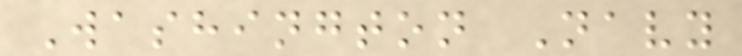Washington Navy
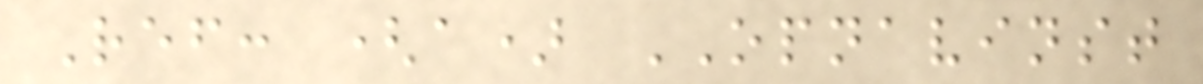Ref: (a) OPNAVINST
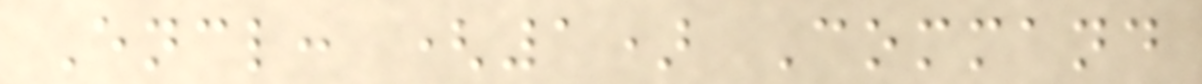Encl: (1) Command
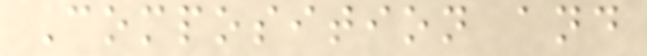Composition and
